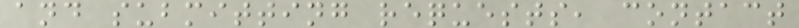and submitting requests, contact
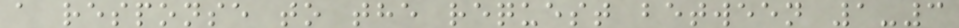a response to the request between 1-3
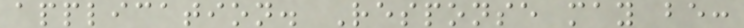application. Response may be:
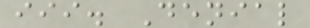iii. Denial
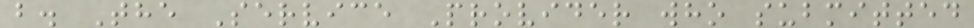b. The Service Provider who submitted
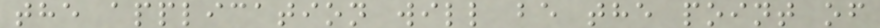the application will be the point of
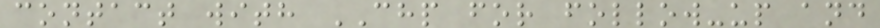contact with CHP for follow-up and
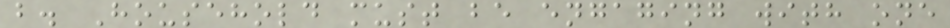b. Household must be engaging with one
